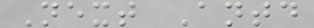Next Antd
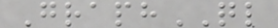GraphQL
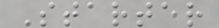Starter
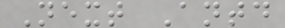Next Antd
